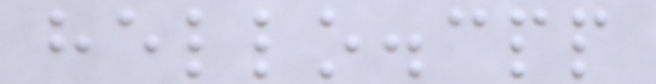hello.cpp
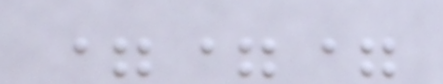===
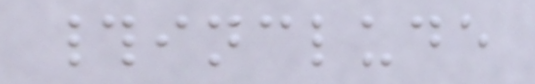#include
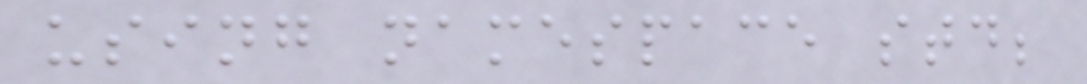using namespace std;
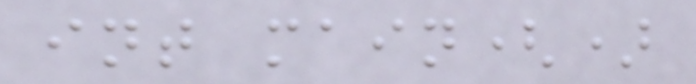int main()
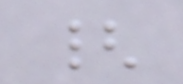{
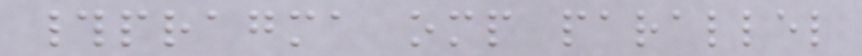#pragma omp parallel
